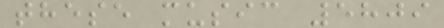these music 5809
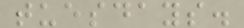tuesdays.
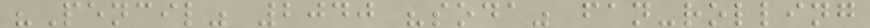"Pencil" 2040 "soda" fan-rolling
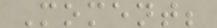Moment;
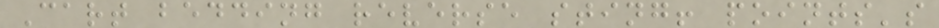Cart bedding reverse sting! points's
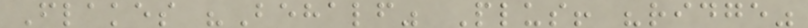Flakes "Behalf" Plus! "ridge"
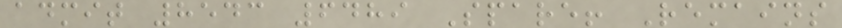admit 8543 6489 Spare! Remains
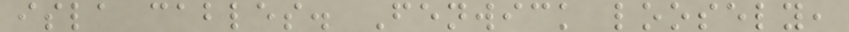isla cables. Fenwick loosely,
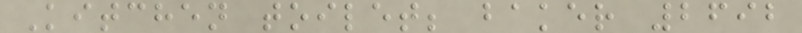Kitchen toilet; baker 2692
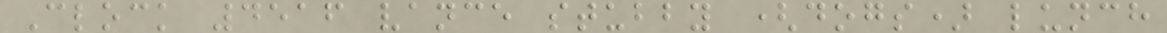Clock 4516 vance stubby (dogs) lunch
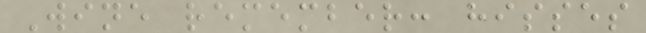Wine remember: hisses
